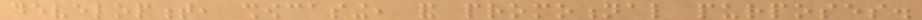development, showcasing, and promotional purposes.
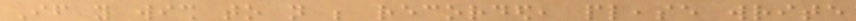If you wish to not be recorded, please write
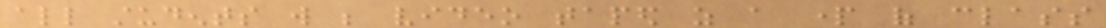all students will be video taped as a part of class
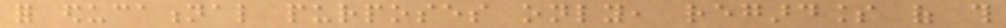for educational purposes only, regardless of this
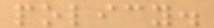policy.
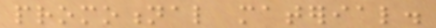promotional material.
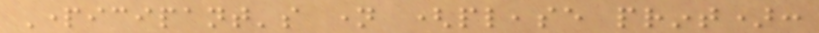Participant's name (please print):
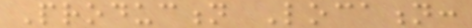Production Location:
